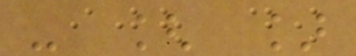- [ ]
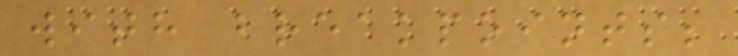with breakpoints;
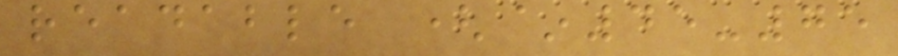readable (~45-75
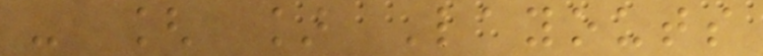- [ ] Layouts
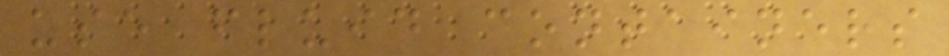use fluid containers
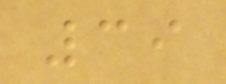39
